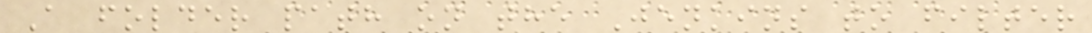A folder path on the Jenkins to filter
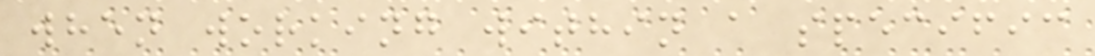when working within a specific
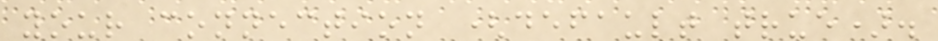your connection (default true).
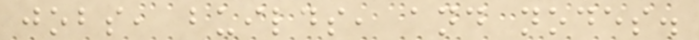jobs, builds, and nodes.
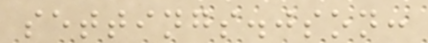settings.json:
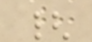{
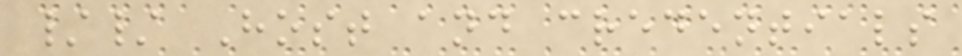// Host and credentials
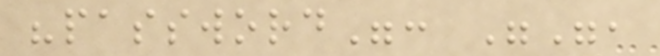"password": "",
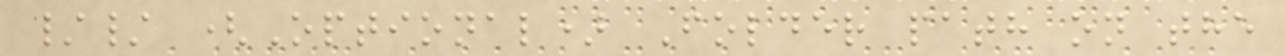// (Optional) Folder path on the
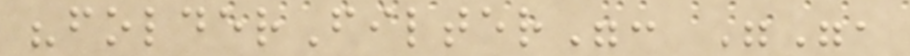"folderFilter": "",
